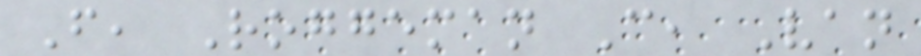F, Roggeman C, Van
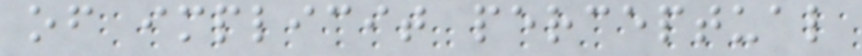of implicit perceptual
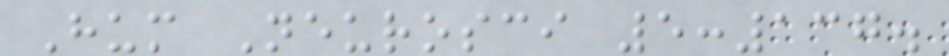Hum Neurosci 5:137.
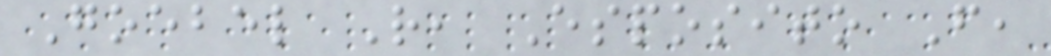Goebel R, Esposito F,
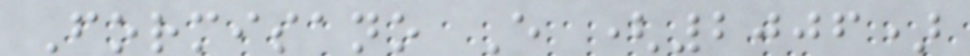Formisano E (2006)
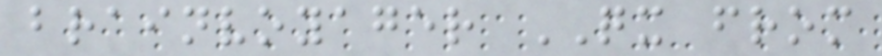brainvoyager QX from
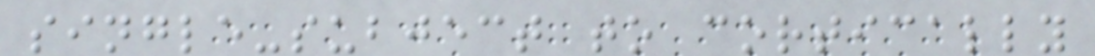single-subject to cortically
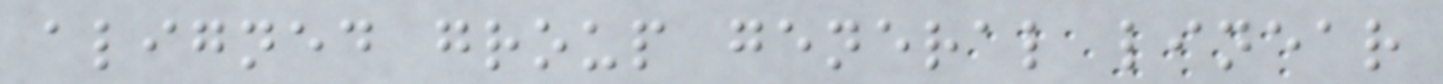aligned group general linear
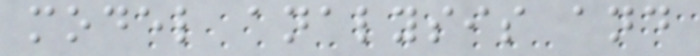model analysis and
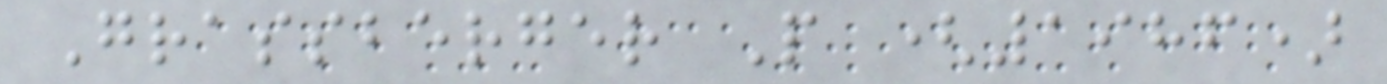Grassberger P (1986)
